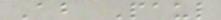About Paul
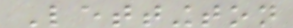Lettington
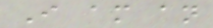I am an
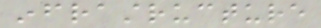infrastructure
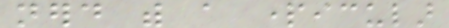nerd with a particular
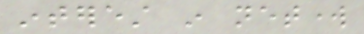interest in network
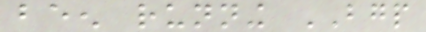been running BGP
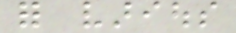for various
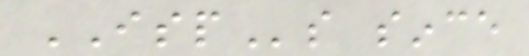ISPs since
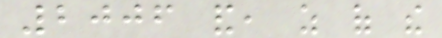2006 and, as of the
